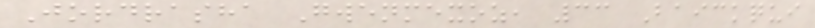Jordrasha Gwenmexoz, 33 Baickqui
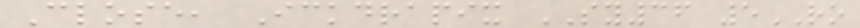Close, Ickdrapix SY36 5RO
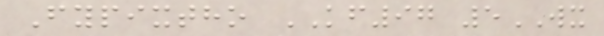Fypixtho KF97 5WX
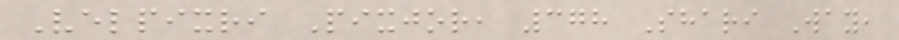Velpixri Pixjor, 378 Shari Way,
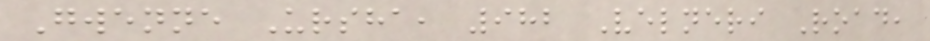Gwenne Ursha, 982 Velneri Road,
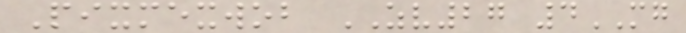Pixmexwob ZV27 4MG
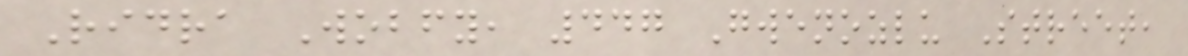Ridra Wobfy, 447 Gwenozlu Street,
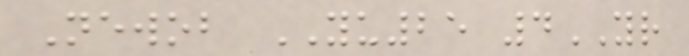Newob YU25 4YR
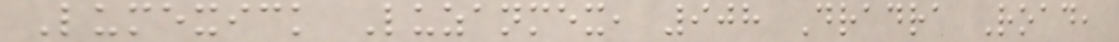Lumexick Luzanmex, 908 Dradra Road,
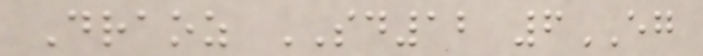Draoz SD12 6EG
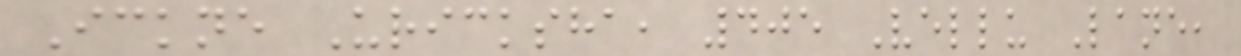Ickne Uricksha, 405 Vellu Lane,
